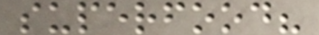superfood?
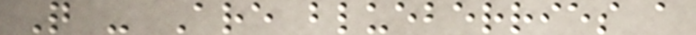Q - Are blueberries a
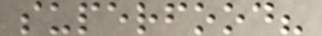superfood?
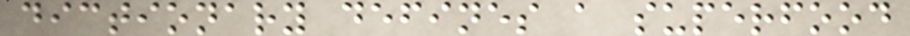dictionary defines a superfood
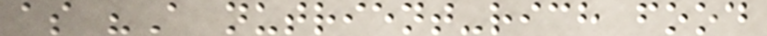as "A nutrient-rich food
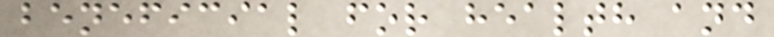beneficial for health and
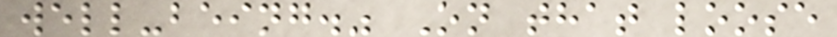well-being." On that loose
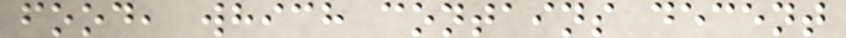food, which contains decent
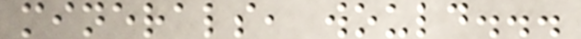minerals, would...
